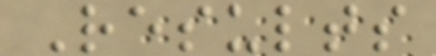Results
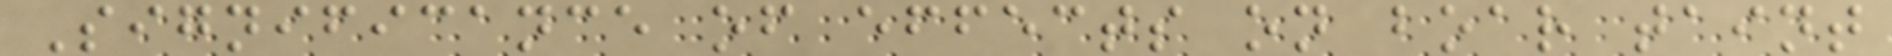Significance of effects on boar taint
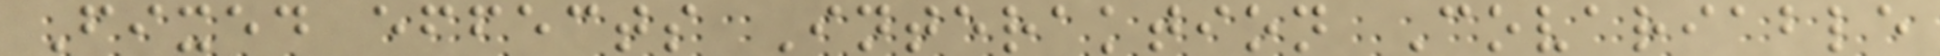Fixed effects Interaktion Covariable
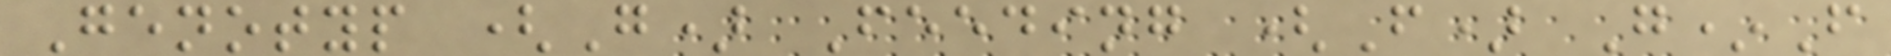Genotyp (G) Feeding (F) G*F
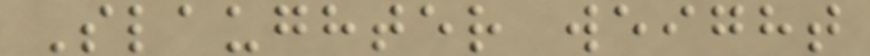Slaughter weight
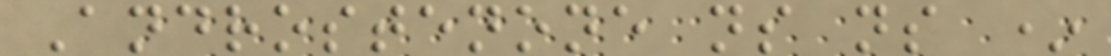Androstenone ns ns *
